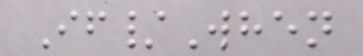If/When
